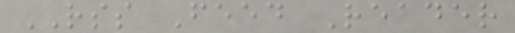RSS Feed Reader
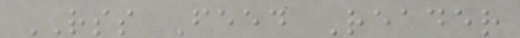RSS Feed Reader
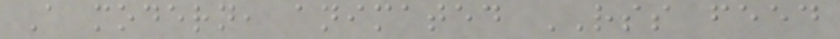A modern, animated RSS feed
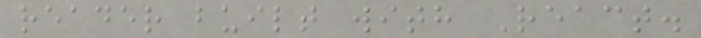reader built with React.
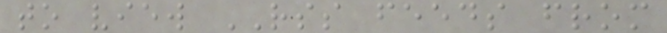to view RSS feeds from
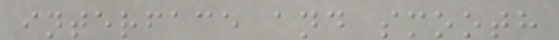interface and smooth
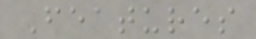Features
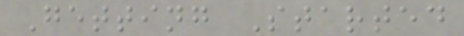Getting Started
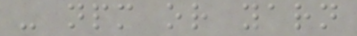- npm or yarn
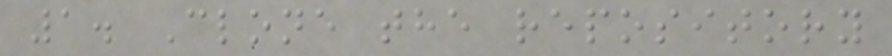1. Clone the repository
